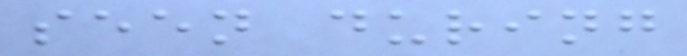seen during
